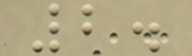2.
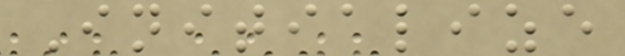Initialize
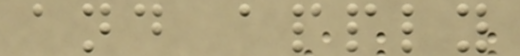and apply
